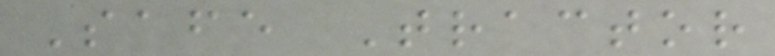Safe Tractor
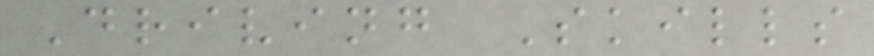Driving Skills
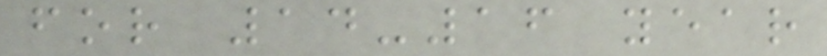for 14-16 year
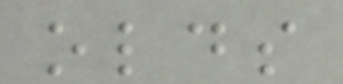olds
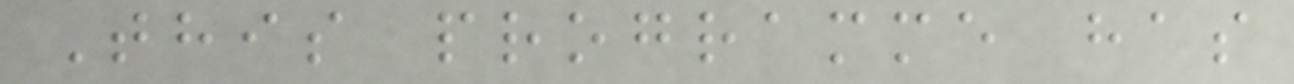This programme has
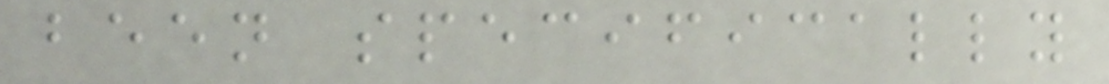been specifically
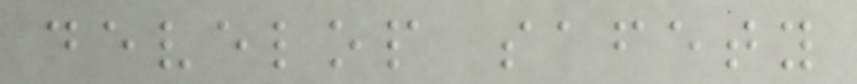develop safety
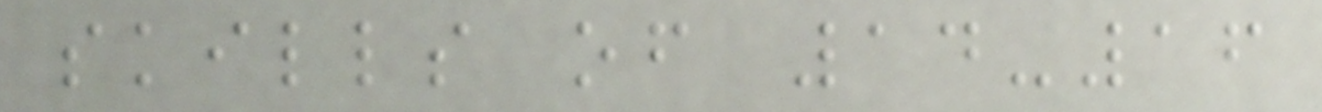skills of 14-16
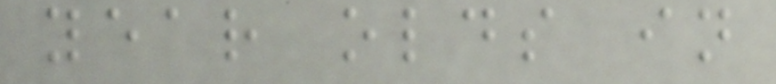year olds in
